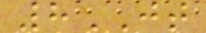8JT
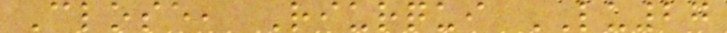Close, Riurqui LU27
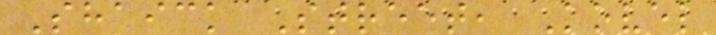Shaick Street, Kovel
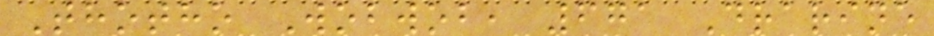Thotho Wobwob, 671 Drarine
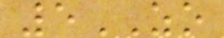5ZO
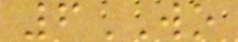6WO
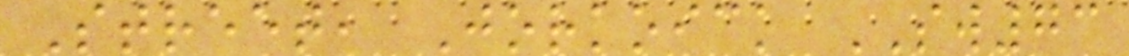Street, Jorkoick SW73
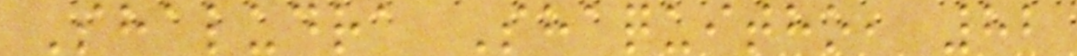Shaludra Shaquitho, 82
